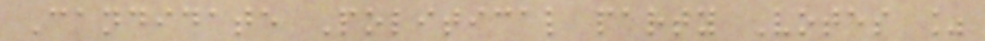Candidate Political party Votes %
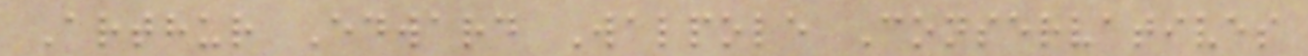Arthur Edward Walpole Conservatives
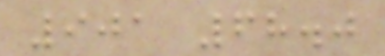901 68.0
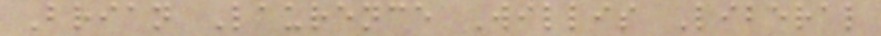Brian Laurence Willis Liberal
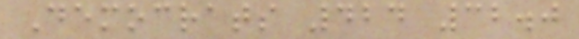Democrats 424 32.0
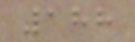188
